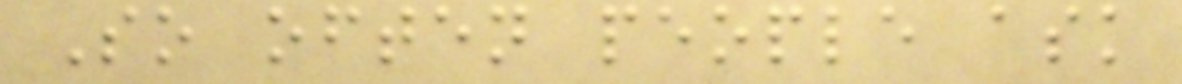So often people ask
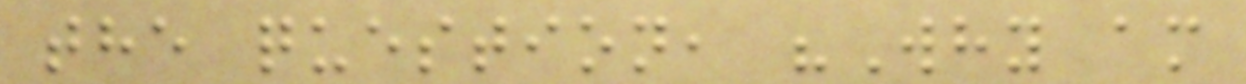the question, "Why am
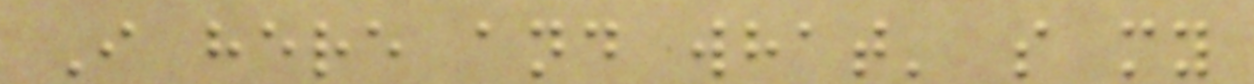I here and what' s my
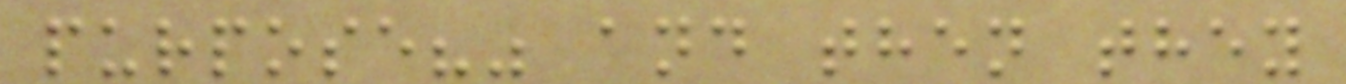purpose?" and then they
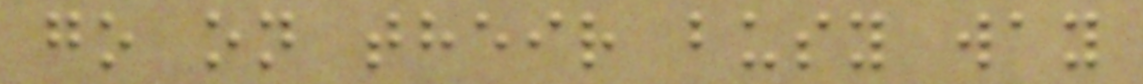go on their busy way
